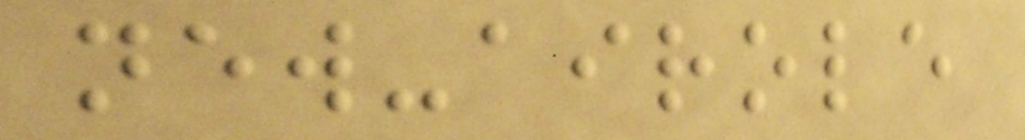new-airole
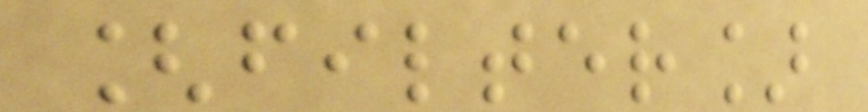[filter]
